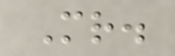Mr.
